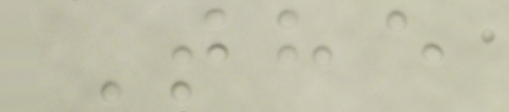The
